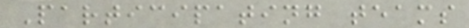Participating teams
